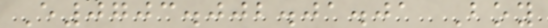E0703.002.01.01 Boy
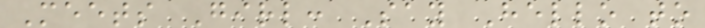Meets Girl: Say Hello to
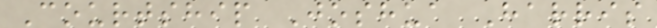Courtship Joshua Harris
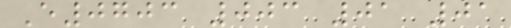E0703 003 01 01
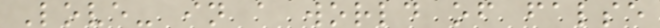Love- in a world of false
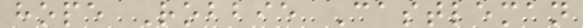hope Robbie Castleman
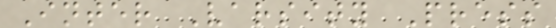Inter Varsity Press
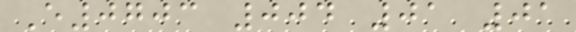E0703 004 01 01
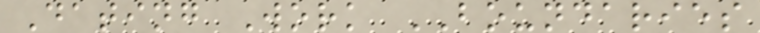Dating Work BOUNDARIES
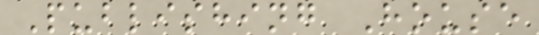Publishing House
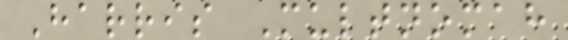Harris Multnomah
